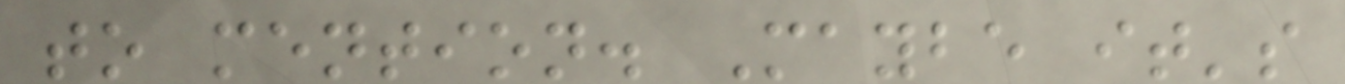to mention. Maybe it's
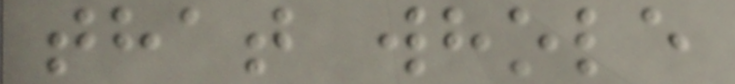that whole
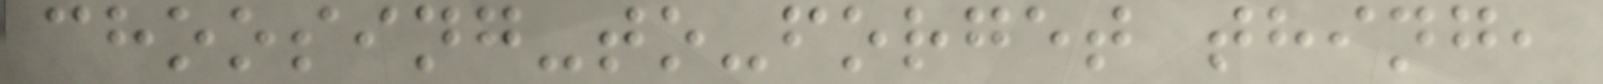choosing-to-forget thing,
